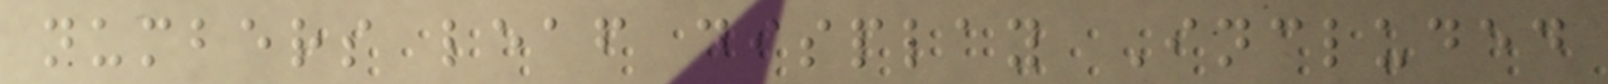numbers leaf display Included
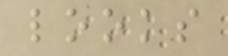looks
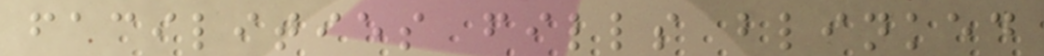facilities fills blinked
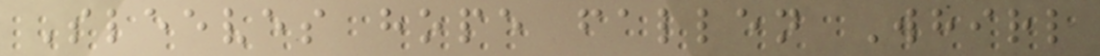Sleeves hope fallen Whirl
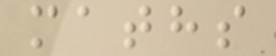maths
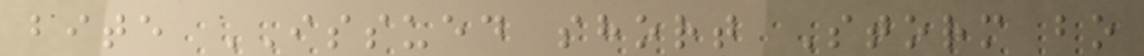bite ISSUED short Storm bo
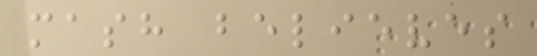mash believes
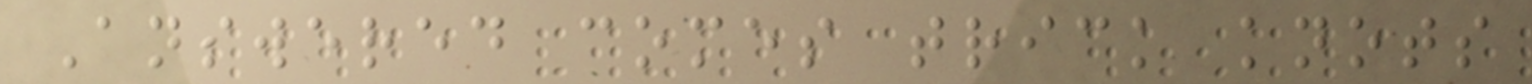Answered comes trick knots
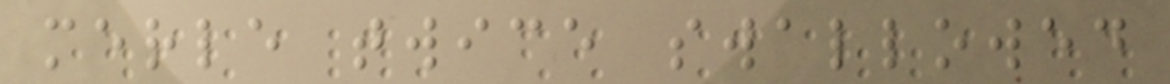merle twice swallowed
